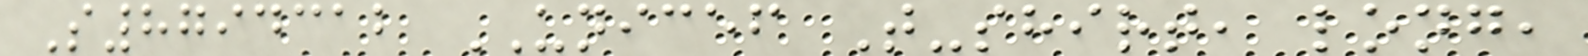S8794312 UNICEF T-shirt, long,
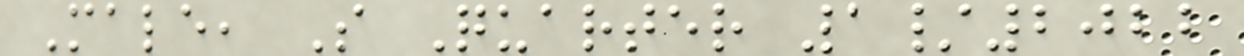Male, S Quarter 1/2022
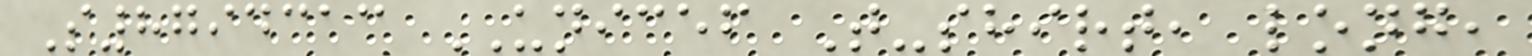S8794313 UNICEF T-shirt, long,
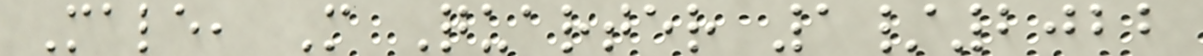Male, M Quarter 1/2022
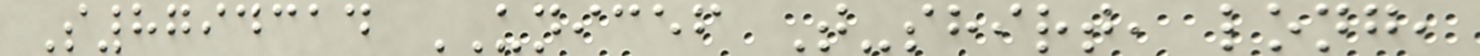S8794314 UNICEF T-shirt, long,
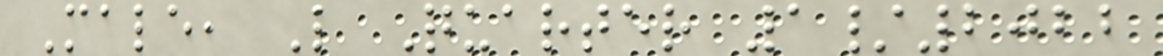Male, L Quarter 1/2022
